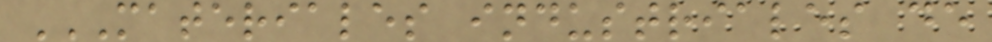MATERIALES INDUSTRIALES DE
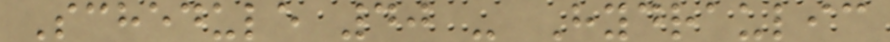Schedule 40 - Hydraulic
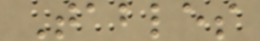Tables
